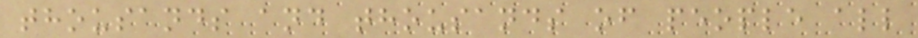thousands and thousands of people all
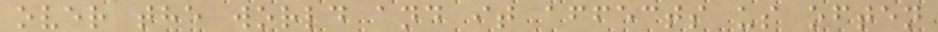over the world and it affects us often
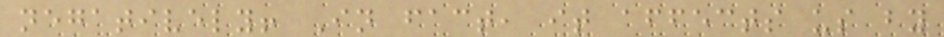negatively! In fact, it affects us by
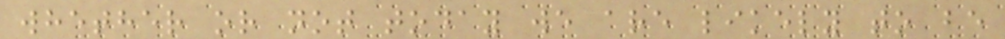whether or not today we are likely to be
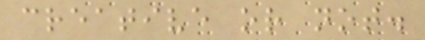creative or not.
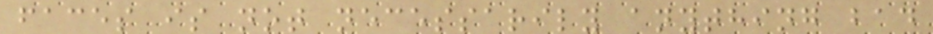faces is not necessarily anything bad
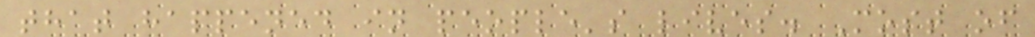that happened in people's lives. Most of
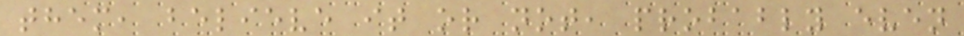them, believe it or not, probably even
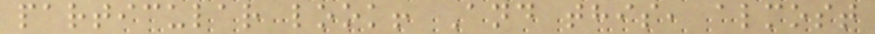particular look! And this, almost
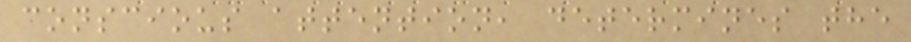conscious attention, determines the
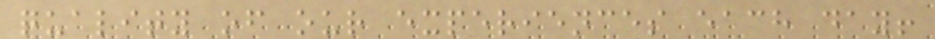quality of our experiences each day!
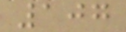107
